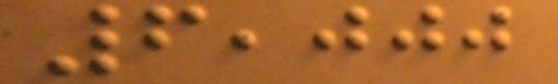6,000
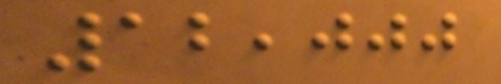12,000
